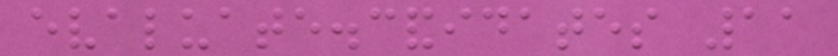evaluate.candidates 11
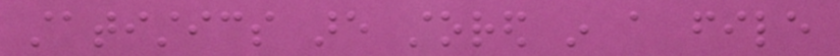statistics are stored in a file
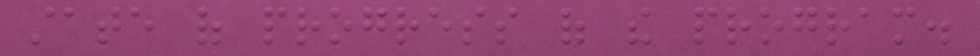state of progress of the program.
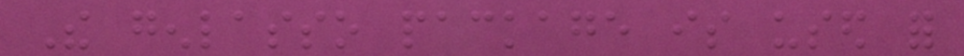The genlasso package is used for
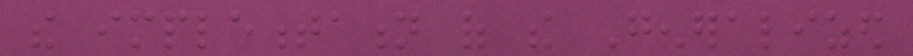the implementation of the Generalized
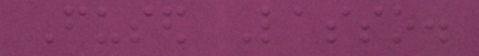Fused Lasso.
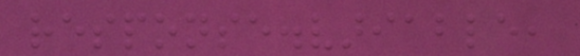response.variable,
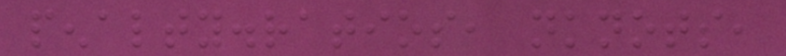penalty.ratios, nknots,
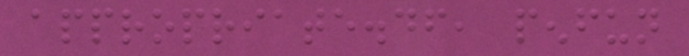appropriate.df, penfun
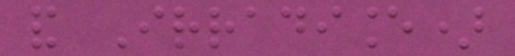and Irradiance)
